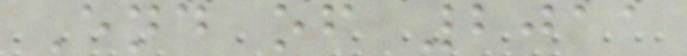End of 2011
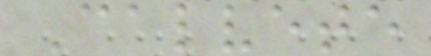Calvete
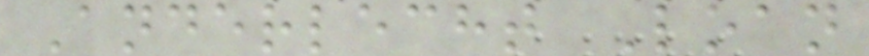Anderlecht Loan
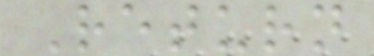Return
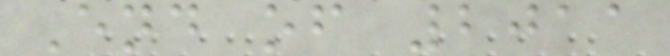End of 2011
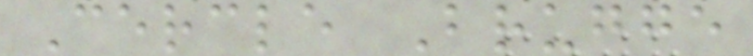Cercle Brugge
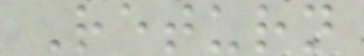Return
